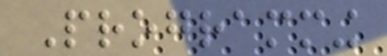Programming
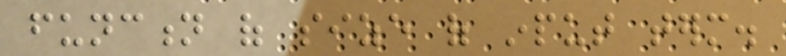function of size of input term.
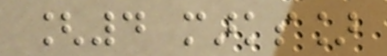[4 marks]
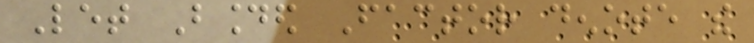Let Bounded Factor denote the
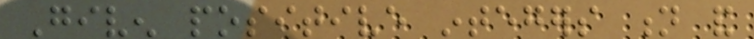Given positive integers n and
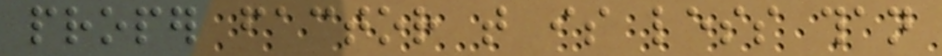proper factor that is less than
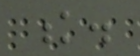k.
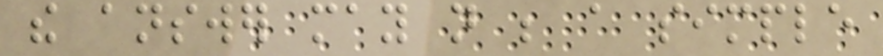the answer may not be a simple
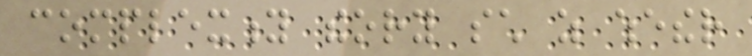complexity theory such as whether
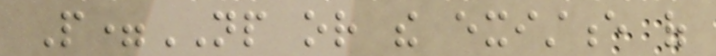P=NP or the existence of
